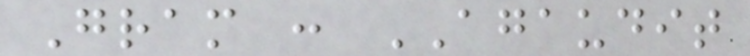Gram : AGAUDIT
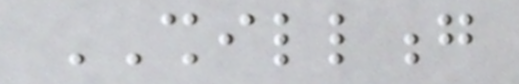SHILLONG
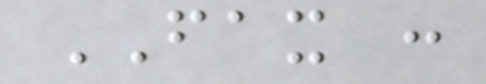FAX :
